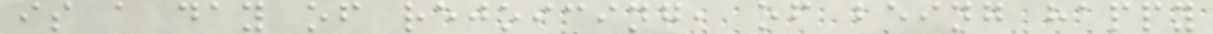is a day of rejoicing, of being happy
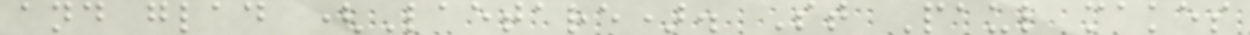and glad (Laetare). St Paul makes
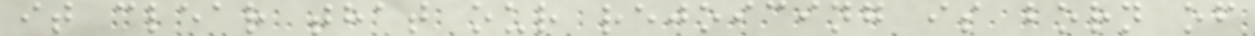it clear that our rejoicing is born of
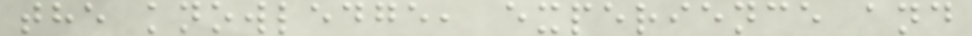the knowledge, experience and
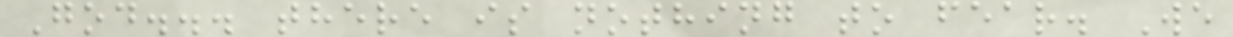God... there is nothing to fear. We
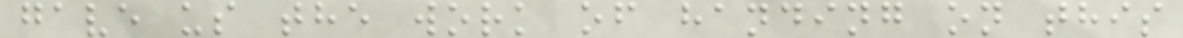gave us the work of handing on this
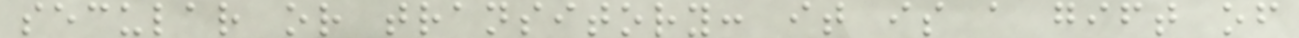secular or transitory: it is a gift of
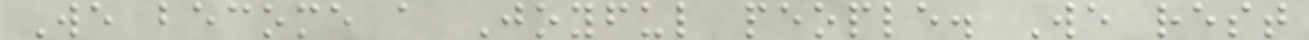We become a Joyful people. We rest
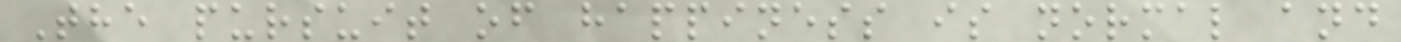The pursuit of happiness is normal and
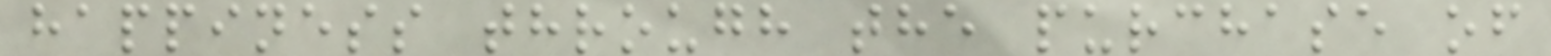happiness through the purchase of
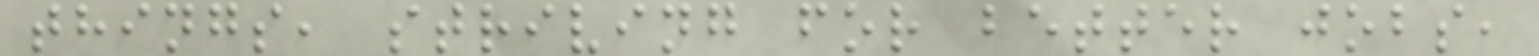things, striving for better jobs,
